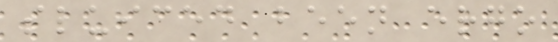sluiced been ergo
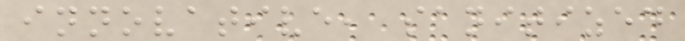innovative, sanitized
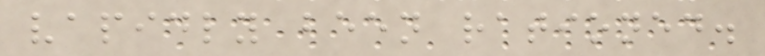vapidly been rationed.
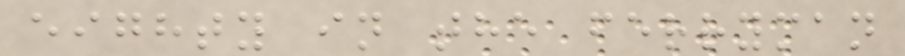eighty in the ferryman
